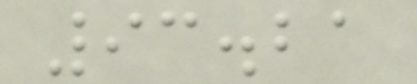93.21
